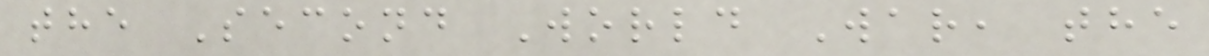the Second World War, the
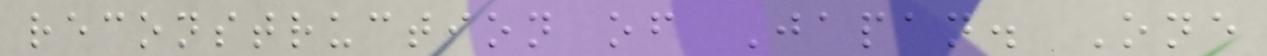reconstruction of Japan. One
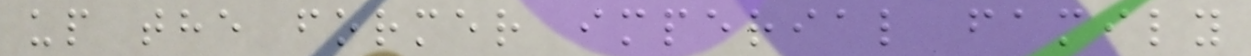up the former imperial family
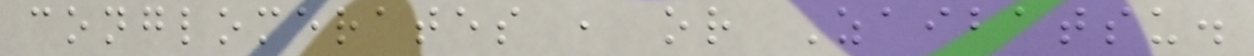conglomerates , or Zaibatsu.
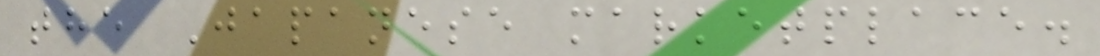the Japanese marketplace.
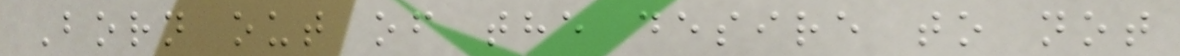Born out of the desire to not
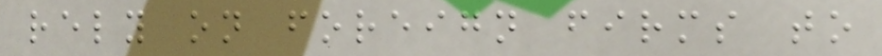rely on foreign firms to
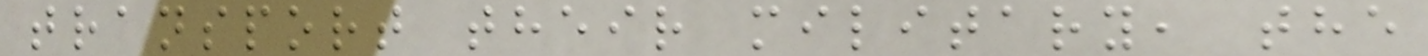transport their military, the
